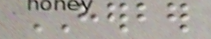HERBER
